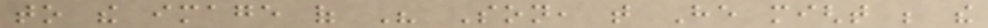to the image of His Son, that He might be the
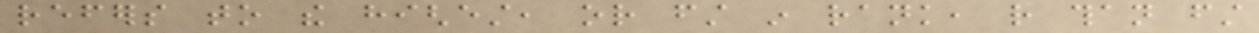refers to the highest, or first in rank, rather than first
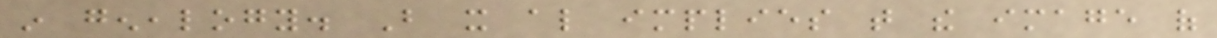in genealogy. But it also implies that the image of
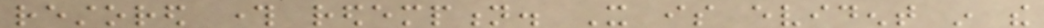restored through redemption. It is evident in the
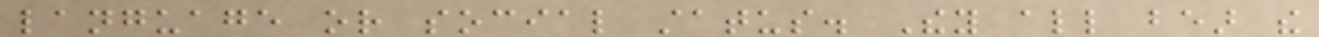language or social status. They all bear the
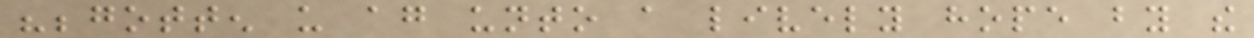"begotten us again unto a lively hope by the
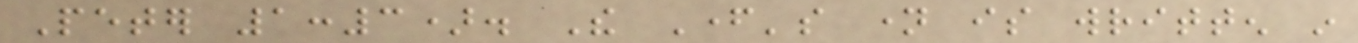Peter 1:3). The Father's name is written in
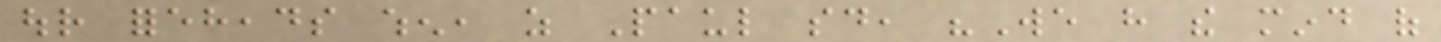our foreheads when, as Paul said, "We have the mind of
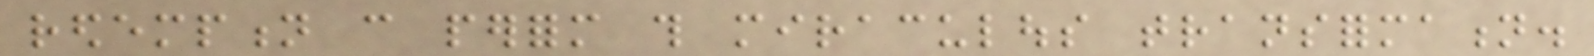redemption can perform this miraculous transformation.
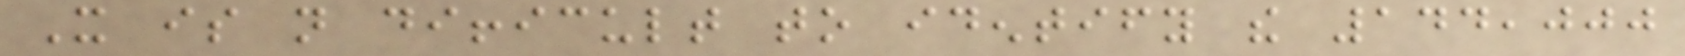It is not difficult to identify the 144,000
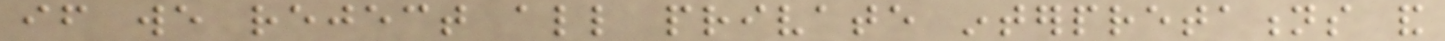if we reject all private interpretations and
